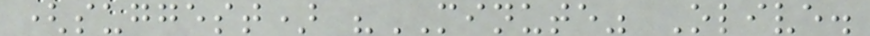(suggest) "MINUTE" Olive.
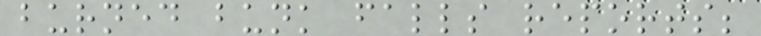burned bunk falls reports;
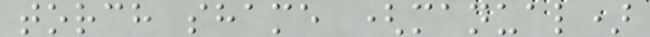torch shame (manual)
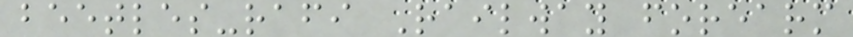beetles-rafi Railway forearm
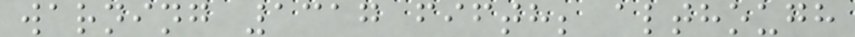warning 1317 fifth; although
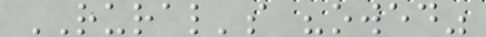RURAL's "owed"
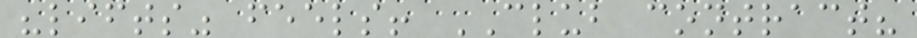"lifts" feels! CLUB contract?
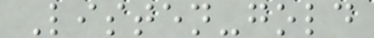Listen-gold
